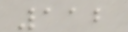112
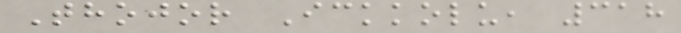Thojor Ickkolu, 318
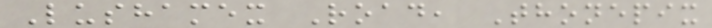Lushamex Road, Thonepix
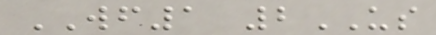WF1 2US
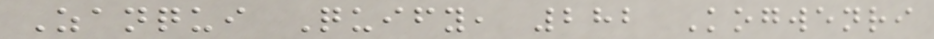Zanqui Quify, 282 Kogwenri
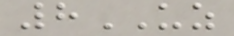8UZ
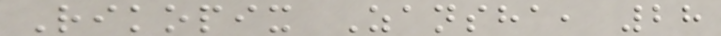Rikopix Zansha, 28
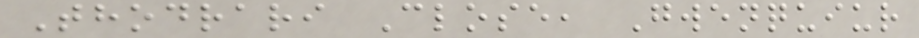Thodrari Close, Gwenquiur
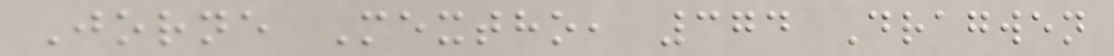Jorne Mextho, 374 Dragwen
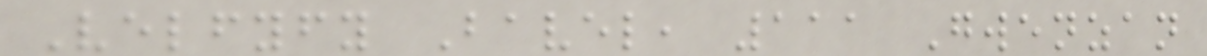Velfyfy Bavel, 111 Gwenzan
